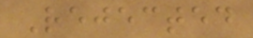Rejected
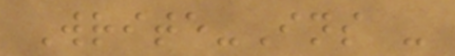Write-Ins -
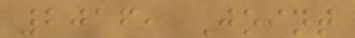2016, Joint
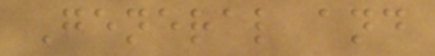General and
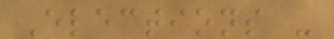Elections -
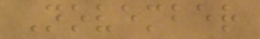November
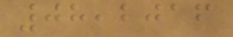08,2016
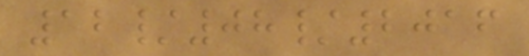12/08/2016
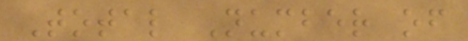Total Number of
